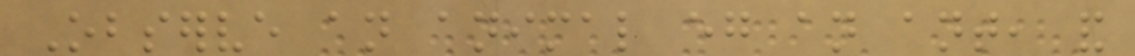Observe an animal eg an ant, and
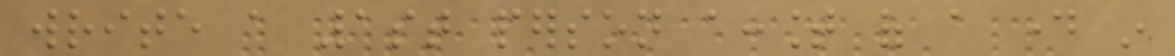write a 1st person account of a day in
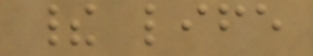their life
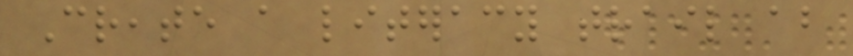Create a literacy trail about
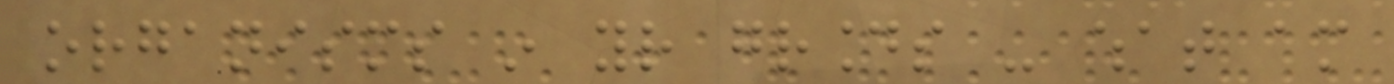organisms in your grounds - what am
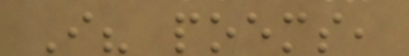I? poems,
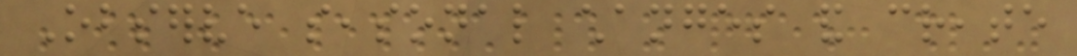Observe seasonal changes and create
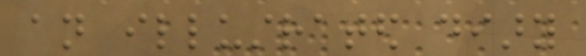an illustrated diary
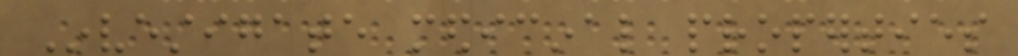Investigate medicinal properties
